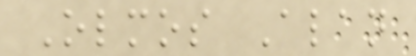Olmos Alan
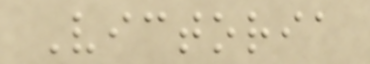Victoria
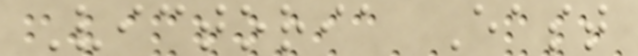Victoria East
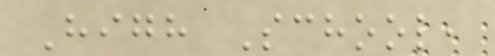High School,
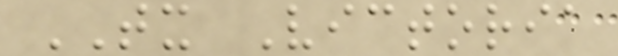TX Victoria
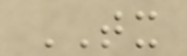TX
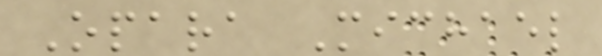Opara Michael
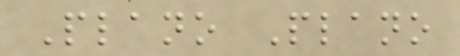Plano Plano
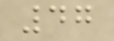47
